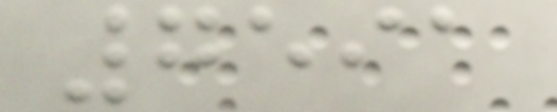7591
